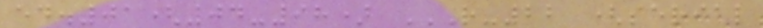ed.01(04-98) R-22 (SERIAL
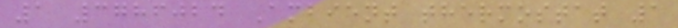1 3786024 Ambient thermostat 1
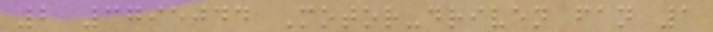2 3795044 Motor-driven fan 1
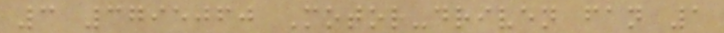3 3795060 Motor-driven fan 1
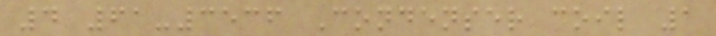4 61-3536 Condenser coil 1
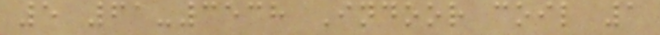5 61-3538 Indoor coil 1
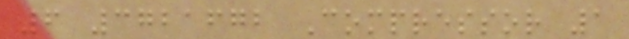6 3721672 Compressor 1
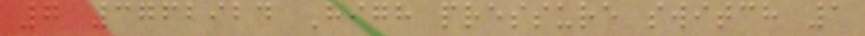7 3762924 High pressure switch 1
